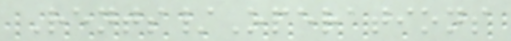Rents/Operations
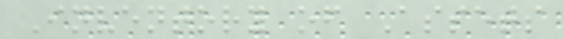Inventory of Assets
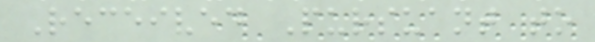Received Pursuant to
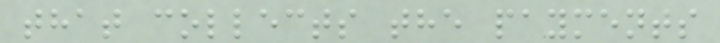that collects the payments
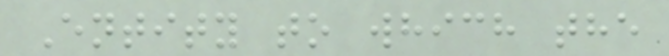Entity to which the
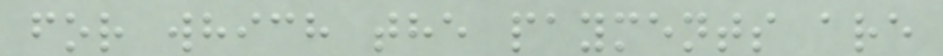for which the payments are
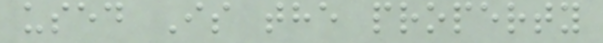used Is the property
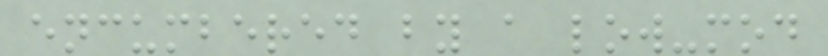encumbered by a low-mod
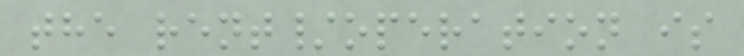the rent/operation is
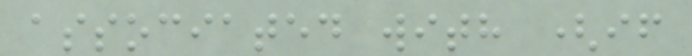associated with (if
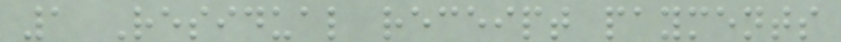1 Residual receipt payments
